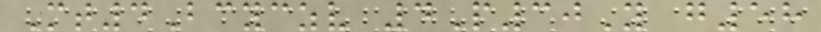Mt4Bcyczv 4P30Y g58
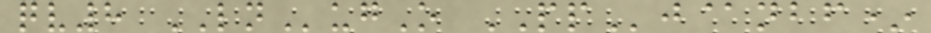qv8 LNugO PPj@nbf*
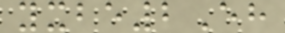yxbe2Eh
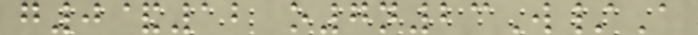g0&12 o7n23W/A
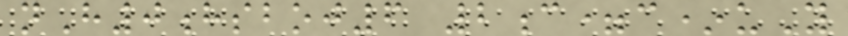nH0hsboj6 2c=c*uY
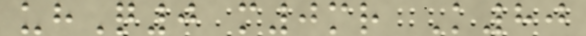uhQ0 m0mr K80
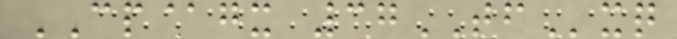CP@gx 37TFxq
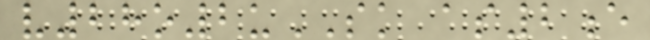v28o2uSK as2e
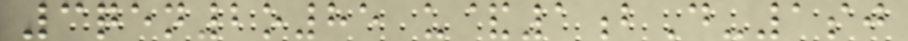3qen2o85 u&1bD-1sj
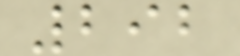292
